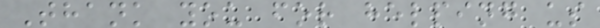Thank you for helping us
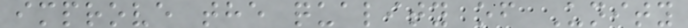improve the quality of Unity
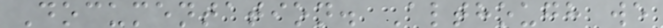Documentation. Although we
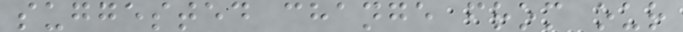suggested change from our
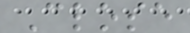Close
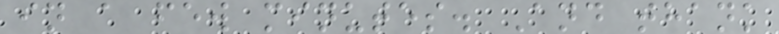in a few minutes. And thank
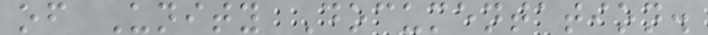of Unity Documentation.
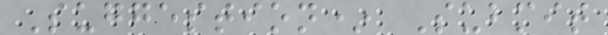Suggestion* Submit
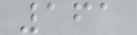161
